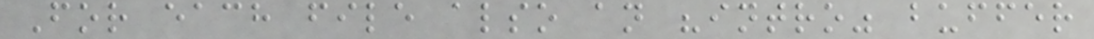For each file also an "intro" buffer
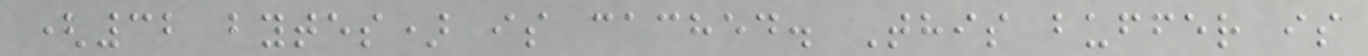(32 bytes) is cached. This buffer is
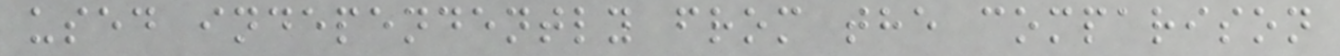used independently from the comparison
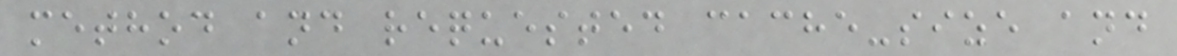method and requested cache-size and
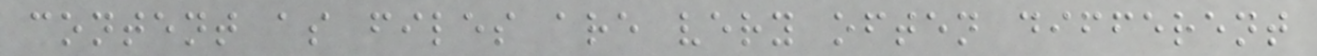content as files are very often different
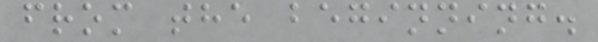from the beginning.
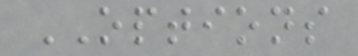OPTIONS
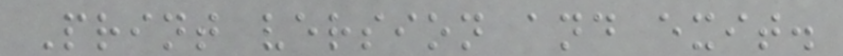Print version and exit.
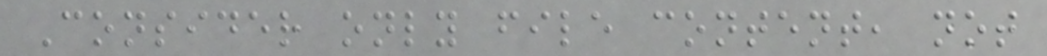Consider only file content, not
